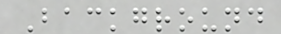Background
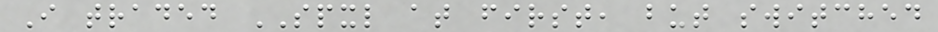I traded SPXL at first, but switched
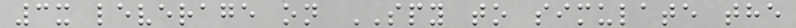3x leverage on SPY to simulate the
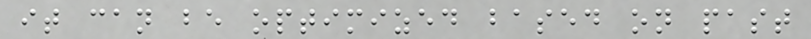it can be optimized based on past
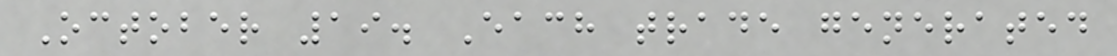October 19. Each trade generated
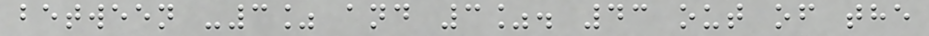between -3% and 3%. 43 out of the
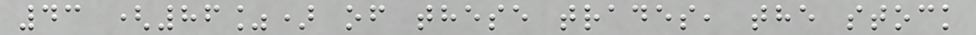43 (86%) of these trades, the stock
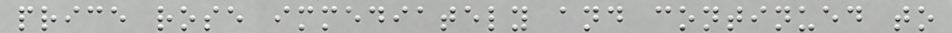price rose immediately and continued to
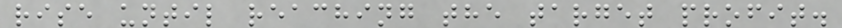rise until reaching the target profit.
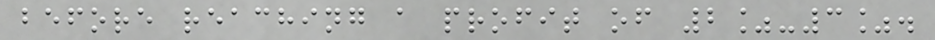before reaching a profit of 2%-3%.
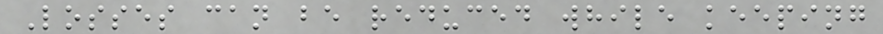Losses can be reduced while keeping
